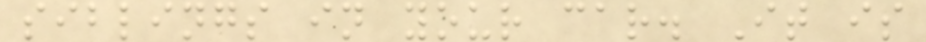siblings in your car. It is
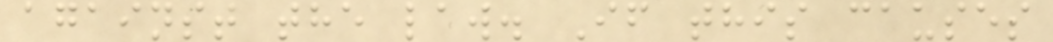against the law. If this causes
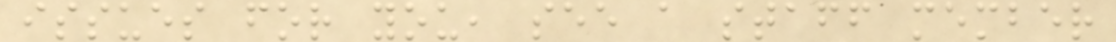issues for you, see a staff member
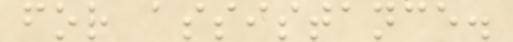for assistance.
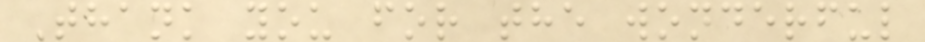Thank you for the wonderful
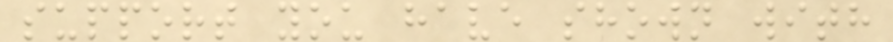support you have shown with
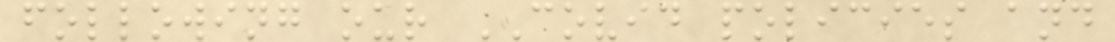following our COVID policies and
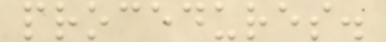procedures.
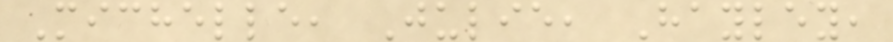Michelle, Julie, Hayley,
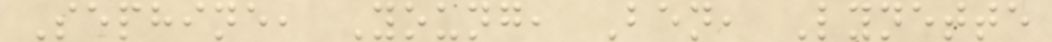Sephine, Young, Ben, Lynette
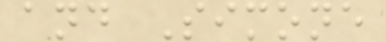and Simone
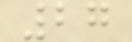27
